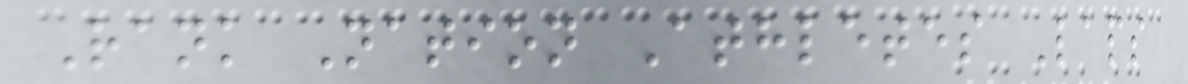Rank Nation Athletes Laps
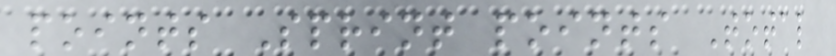points Sprint points Total
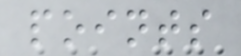points
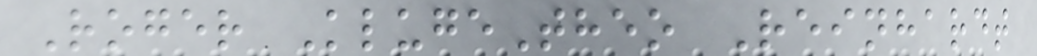Roger KlugeTheo Reinhardt
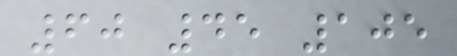60 45 105
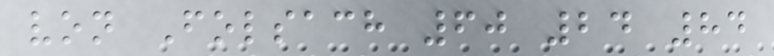von Folsach 60 24 84
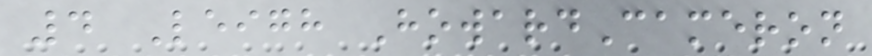4 Leigh HowardCameron
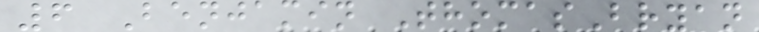6 Benjamin ThomasBryan
